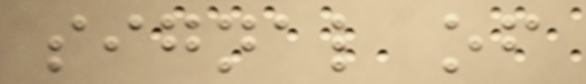signal of
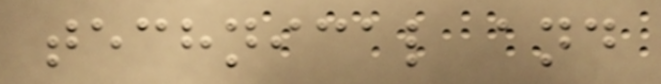technical and
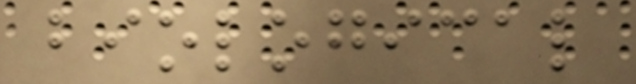biological
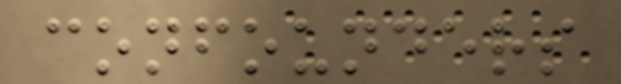confounders
